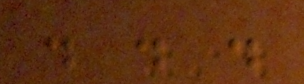. . .
